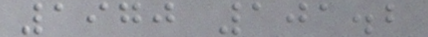1970 101.2
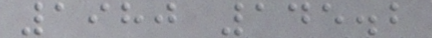1980 145.2
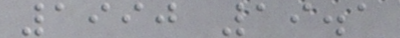1990 19.1
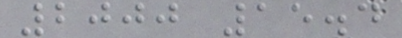2000 15.4
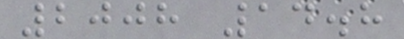2008 14.8
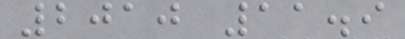2010 11.9
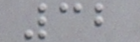32
